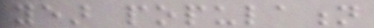year population
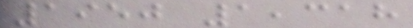1950 1,318
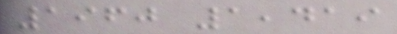1960 1,419
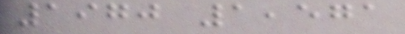1970 1,571
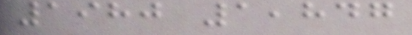1980 1,847
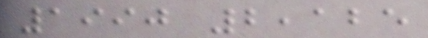1990 2,125
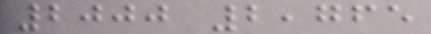2000 2,765
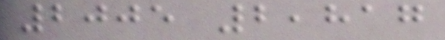2005 2,817
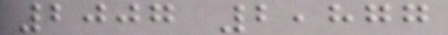2007 2,877
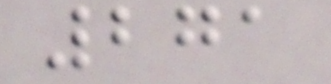271
